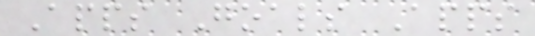Apps Goals Apps
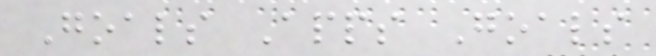Goals Apps Goals
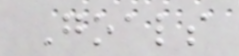Goals
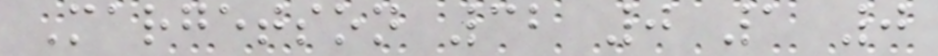Margetson 32 0 1 0
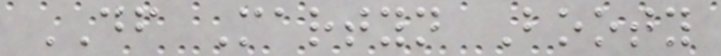DF Martyn Booty
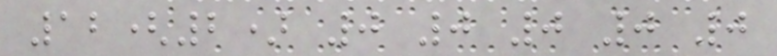12(2) 0 0 0 0 0
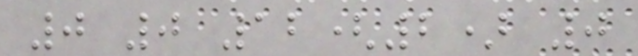0 0 12(2) 0
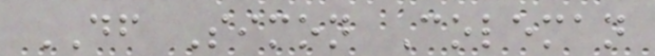DF Simon Coleman
